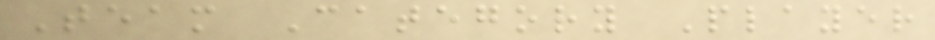Team Category Player
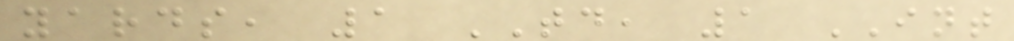yards, 1 TD, 1 INT
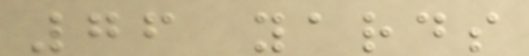76 yards
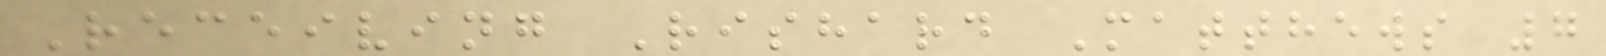Receiving Rishard Matthews 7
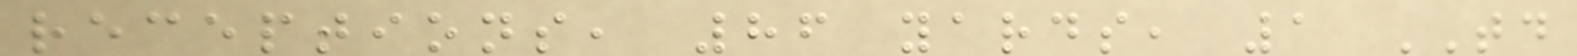receptions, 86 yards, 1 TD
